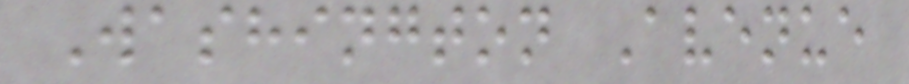Washington Avenue
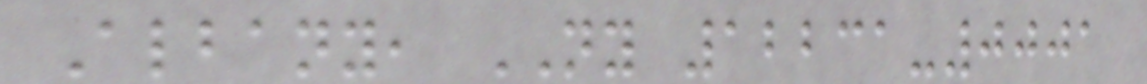Albany, NY 12231-0001
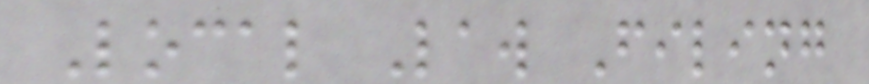Local Law Filing
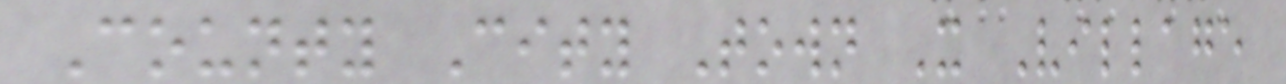County City Town X Village
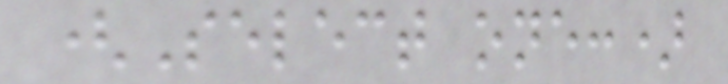(Select one:)
